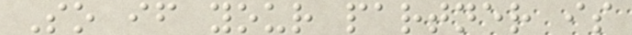So if your partner is
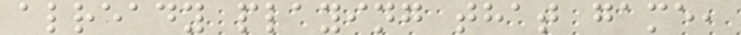already playing that game,
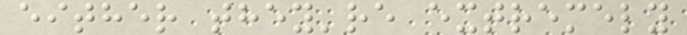either they're extremely
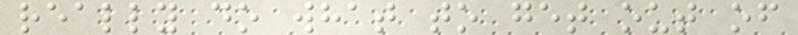really do what to get out of
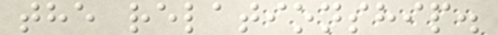the relationship.
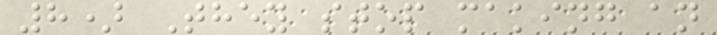8) They stop making an
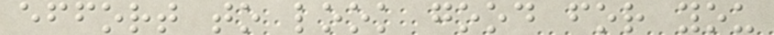effort to look good for you
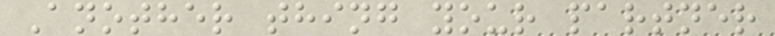Another thing your partner
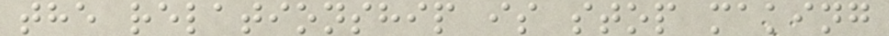the relationship is stop making
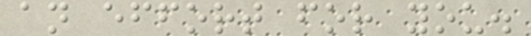an effort for you.
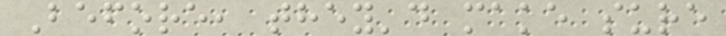Before, they'd make sure
